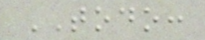TODO:
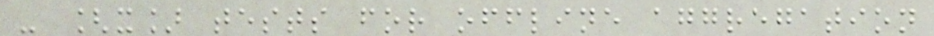- [x] tests for offline aggregation
